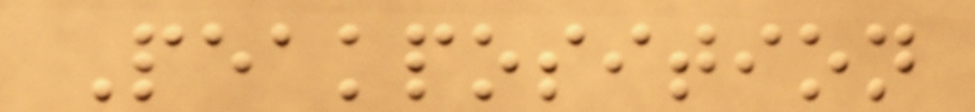Peakposition
